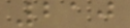210
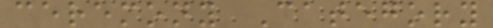ceremony Category
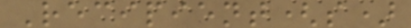Recipient(s)
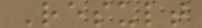Result
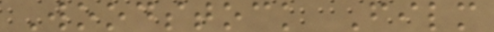Woodstock Film
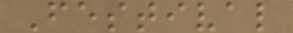Festival
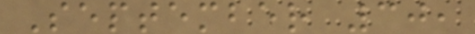September 30,
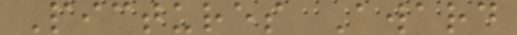Pictures Award
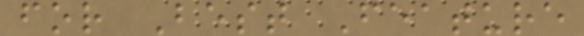for Best Feature
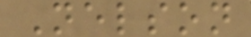Nelson
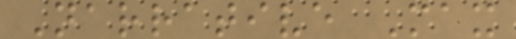Narrative Max
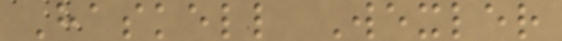Haskell Wexler
